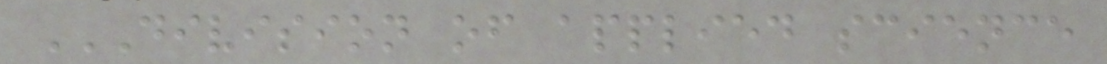DIVISION OF APPLIED SCIENCE
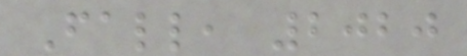Fall, 2020
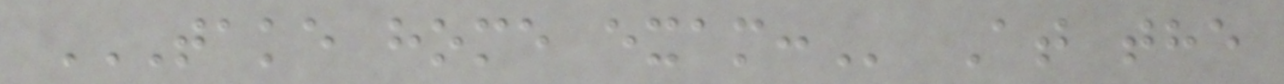TAKE HOME EXAM: At the
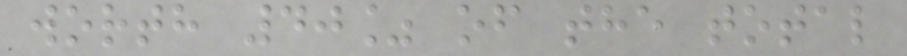worth 40% of the total
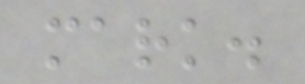mark.
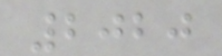2020
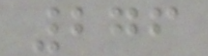276
